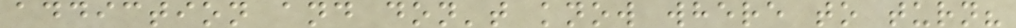addiction and don't know where to turn?
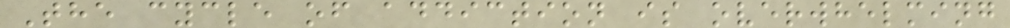The cycle of addiction is overwhelming
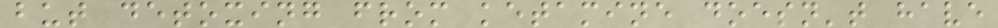but detoxing from ketamine doesn't have
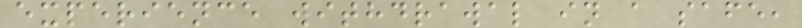experience withdrawal in a safe,
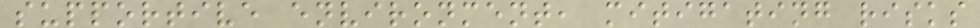supportive environment, mitigating risks
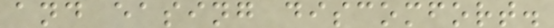and easing discomfort.
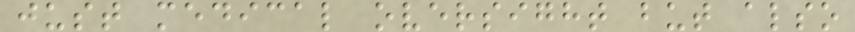just medical oversight but also
